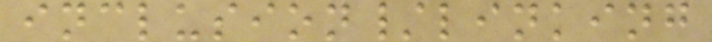inclusion/linking
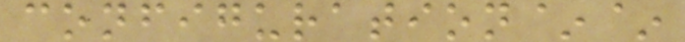configuration~~
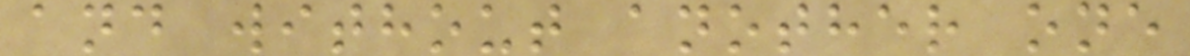and without another one
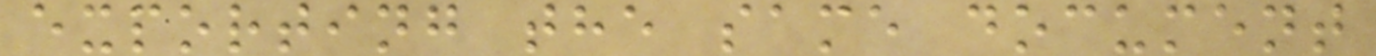exporting the same document
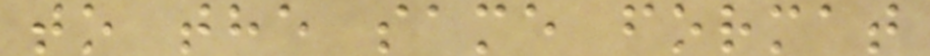to the same format
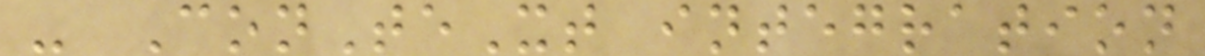- ConTeXt integration
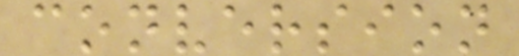conversion
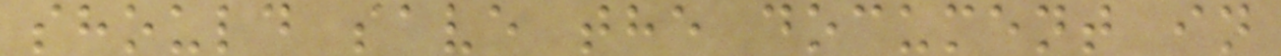should save the document in
